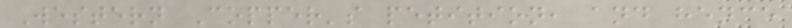Western Copper's petition, and hence
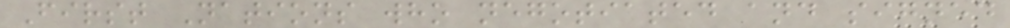First Nations who negotiated and signed
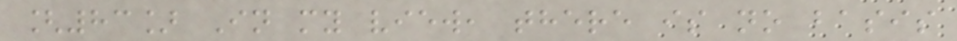[83] In my view, there is no basis
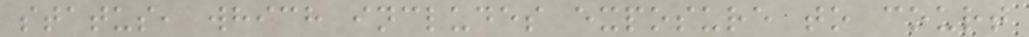status, which includes exposure to court
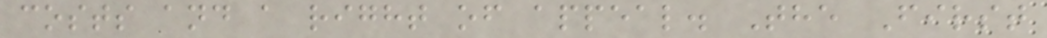costs and a right of appeal. The First
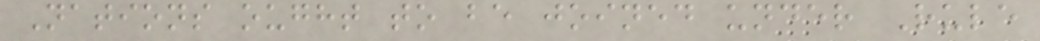Nations ought to be joined under Rule
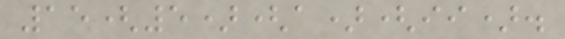15(5)(a)(ii).
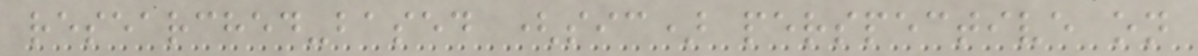researched-based (sic) perspective on
